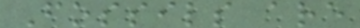Fossils are
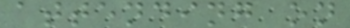attending on
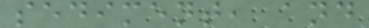sediment, and
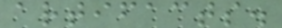artifacts.
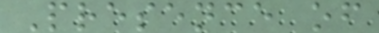Presence of
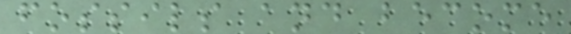fossils and become
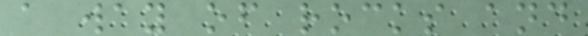a way of rocks and
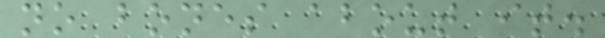no bones about it.
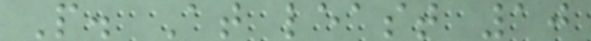P. At least 10
